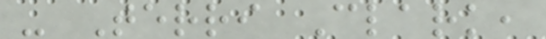- Terri Clark,
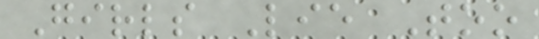Girls Lie Too
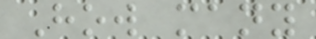How many
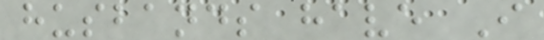husbands have I
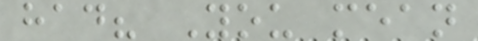had? You mean
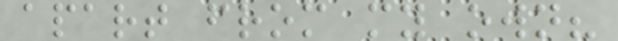apart from my own?
